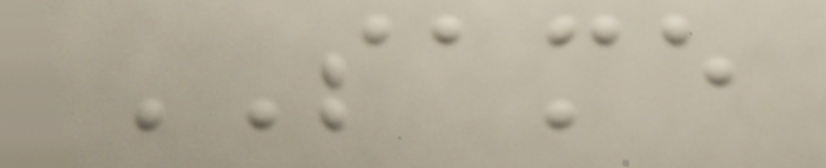SAME
